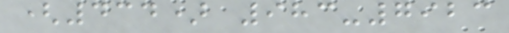(434) 983-7923
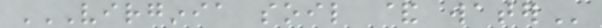VIRGINIA SOIL & WATER
